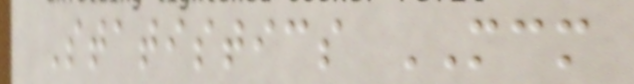Statistics MCM
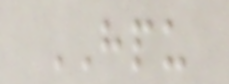HPU
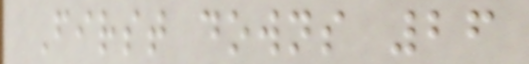First downs 26
